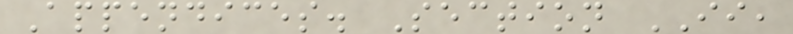Appendices. Section II,
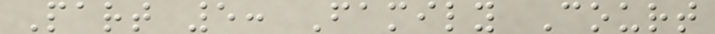Part 5: Family Court
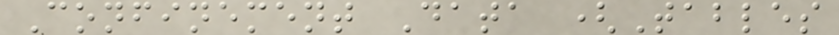Confinement Data (Tables
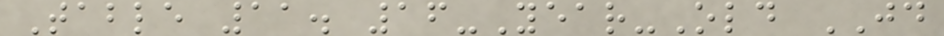Table 11. 16-Year-Old JD
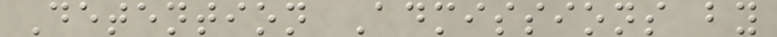Detention Admissions by
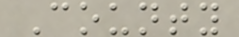County
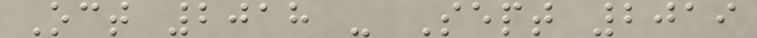Oct 2018 - Sept 2019
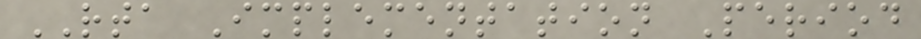RTA Implementation Period
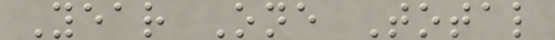Year One Total
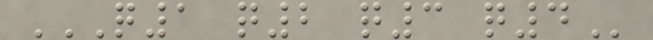Q1 Q2 Q3 Q4
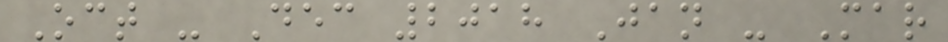Oct - Dec 2018 Jan - Mar
